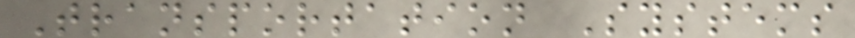Transportation Systems
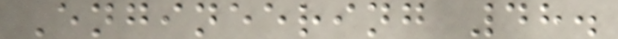Engineering 48.
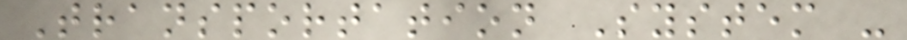Transportation System -
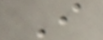I
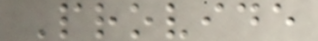Provide
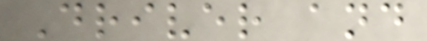Driver and
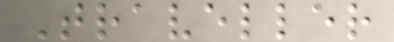Traveller
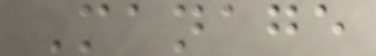Manage
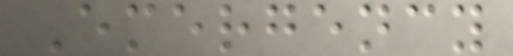Emergency
